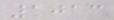1013
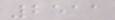2511
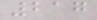217
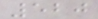520
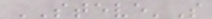STEVE'S
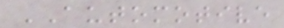AUTOMOTIVE
